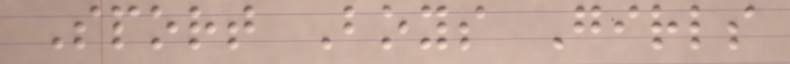Sport Boys Girls
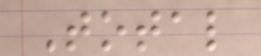Total
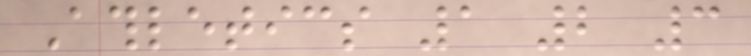Athletics 1 2 3
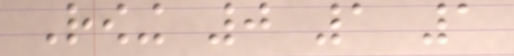Rowing 0 1 1
